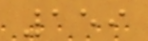159
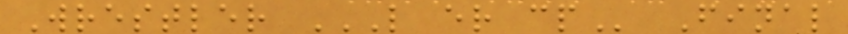Wrestler L ER CP Final
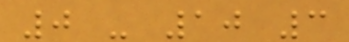0 - 10 3
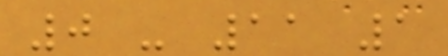0 - 11 1
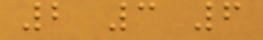2 3 6
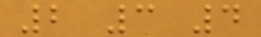2 3 4
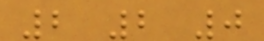2 2 0
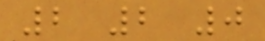2 2 0
